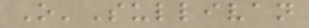O'Sullivan
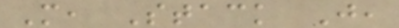M, Stack J,
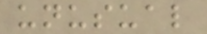unusual
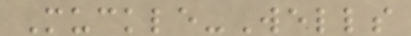Muckle-Wells
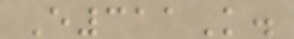E311K.
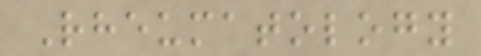Rheumatology
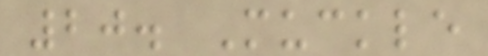20. Muckle
